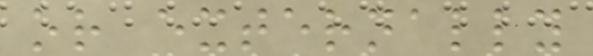or externally
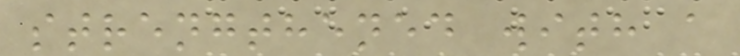strengthened with a
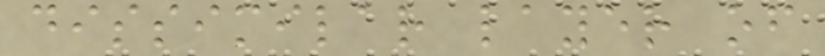dissimilar layer of
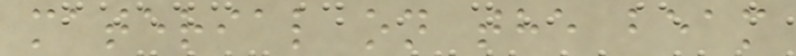material on the beam
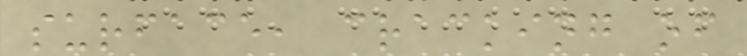surface, cracking of
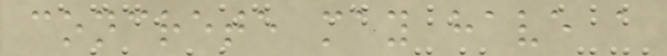concrete may have a
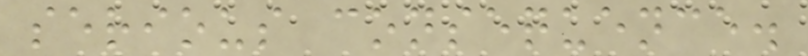serious consequence.
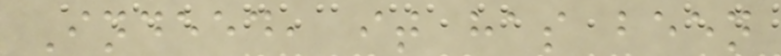Indeed, it has been
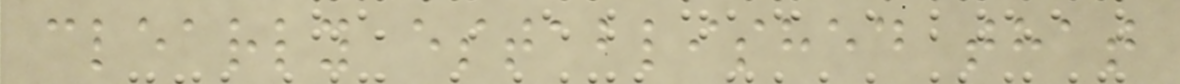clearly established that
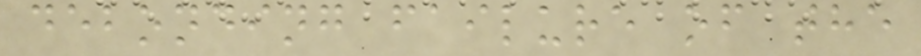debonding failure of the
